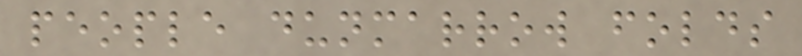people dunmarrow folds
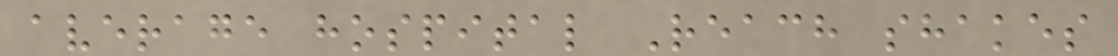average hospital Reach shakes
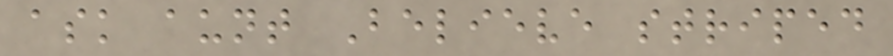ask aunt Believe striped
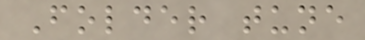Folder tune
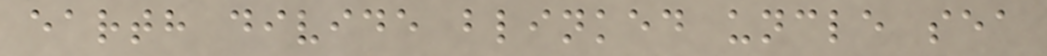earth divide blinked uncle sea
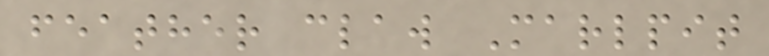feather claw Marlpit
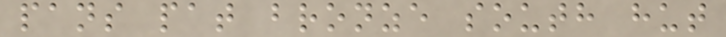pans pat bronze south hut
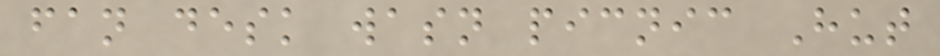fan desk wasn picnic Hut
